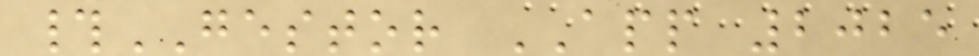#GESTOR APP 2025
